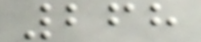268
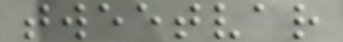tweetvar
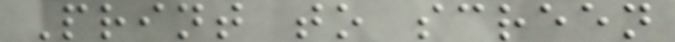Print to screen
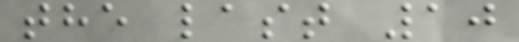the last 10
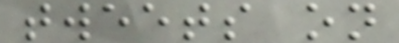tweets on
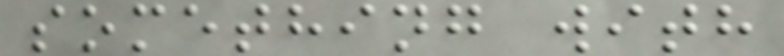something with
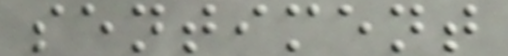sentiment
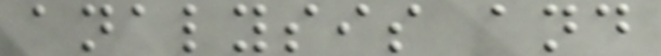analysis and
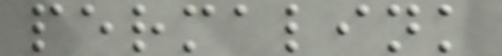permalink
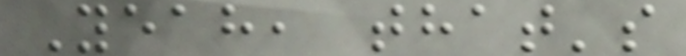Yeah, that's
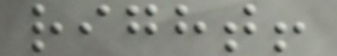right!
